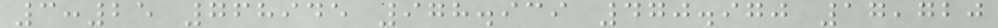3:25 768945 978.939 470.970 17,720
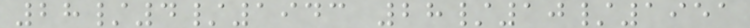28/4/1943 28/10/1951
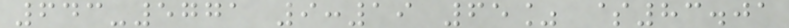643-5771 9:19 65% $83.01
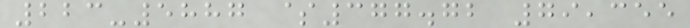223-5887 $377.72 79,355
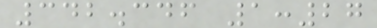342.346 1:27
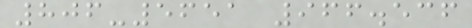806-5651 966.536
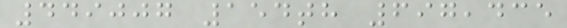449007 154th 697,435
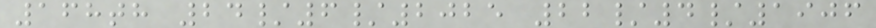168th 24/6/2025 22/4/1906
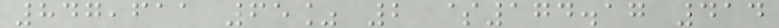847,611 65% 2 $174.17 414
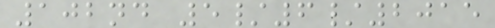102nd 5/6/2015
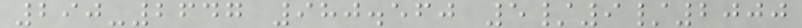290-2647 980.560 5/9/2000
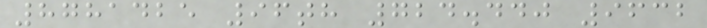8781425 96th 724.440 9632
